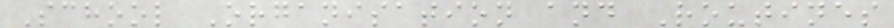School Organisation and Routines
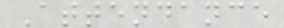Attendance
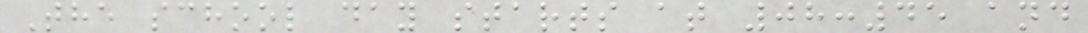The school day starts at 08:45 and
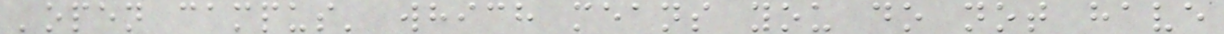'open campus' which means you do not have
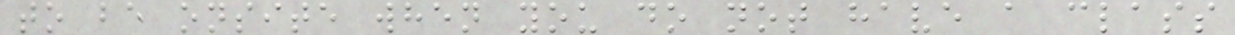to be onsite when you do not have a class
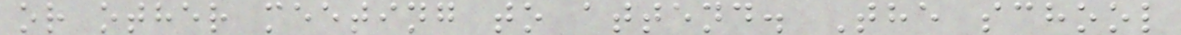or other meeting to attend. The school
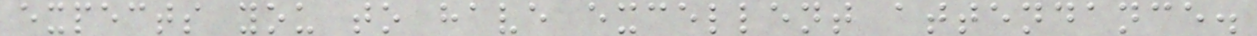expects you to have excellent attendance.
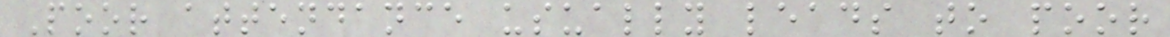Poor attendance usually leads to poor
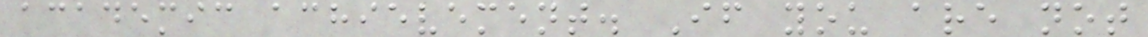academic achievement. If you are not
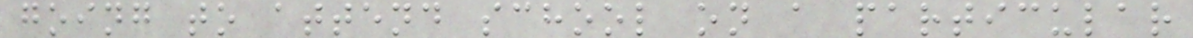going to attend school on a particular
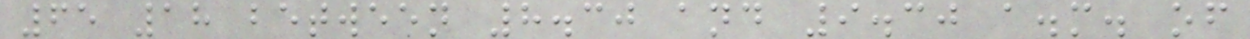65 18 between 8.30 and 9.30 a.m. of
